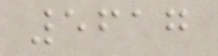5617
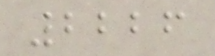2226
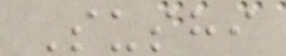Sushi
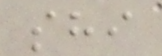shi
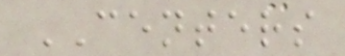CENTERS
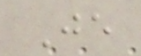Je
